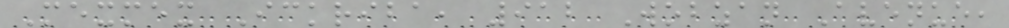Mexmex Ickriba, 912 Wobzan Avenue,
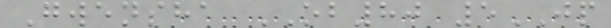Gwensha OB80 5JP
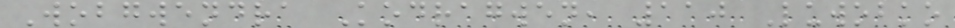Wobgwendra Kodragwen, 110 Luwobko
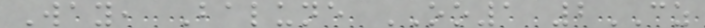Way, Balune OO1 2CZ
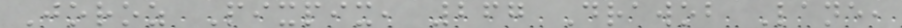Joroz Pixpix, 267 Drawob Lane,
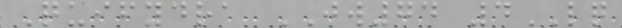Quifydra JW74 4LQ
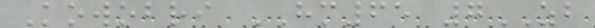Kowobri HM65 7ZB
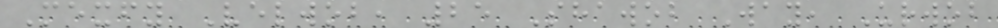Mexfy Velwob, 25 Shawob Way, Urwob
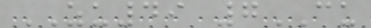ZU49 7CU
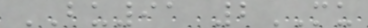BU91 2MU
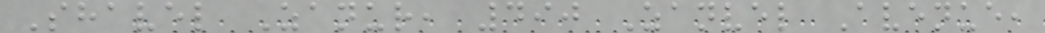Shavel Zanur, 490 Zanvel Avenue,
